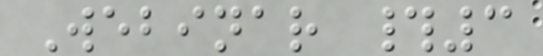Webinar #3
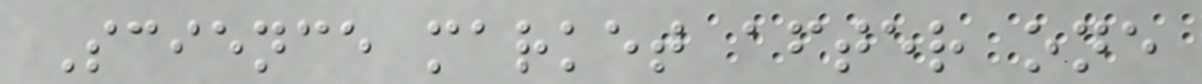Science market after one
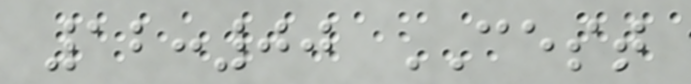12:00 CEST
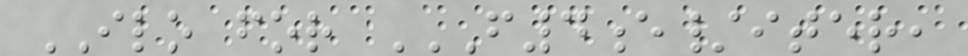ILO for F4E/ITER,
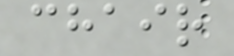chair
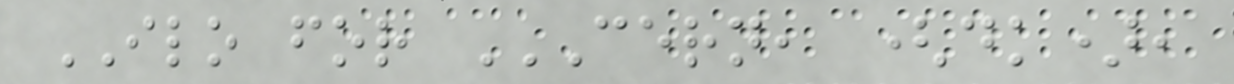ILO for CERN, (DK),
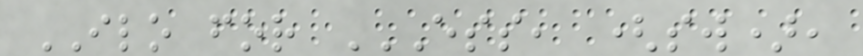ILO for ESS, (SW),
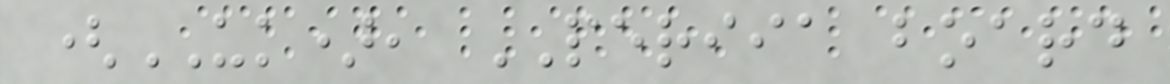(UK), PERIIA board
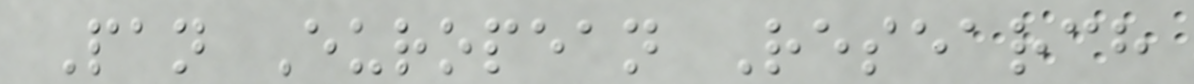Pan European Research
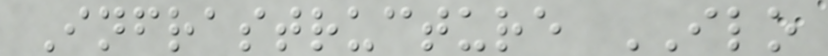Infrastructure ILO
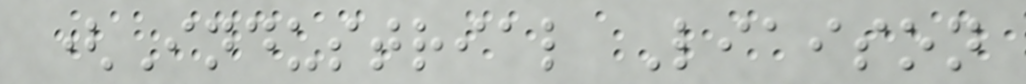(Industrial Liaison
